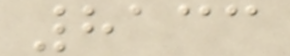8133
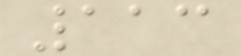113
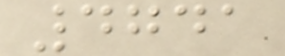4741
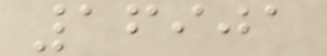16901
